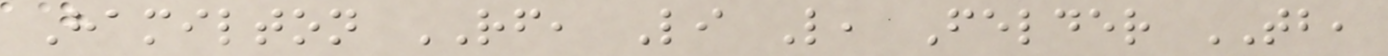Hamilton RF, Li L, Felder TB,
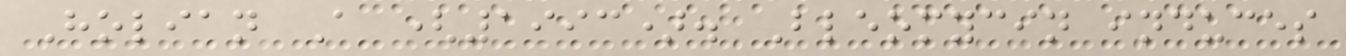Holian A (1993). Bleomycin induces
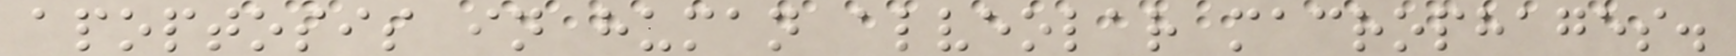apoptosis in human alveolar macrophages.
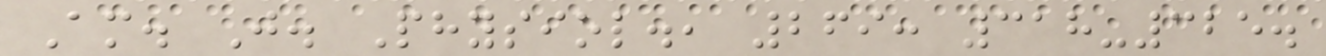Am. J. Physiol., 269: 318-325.
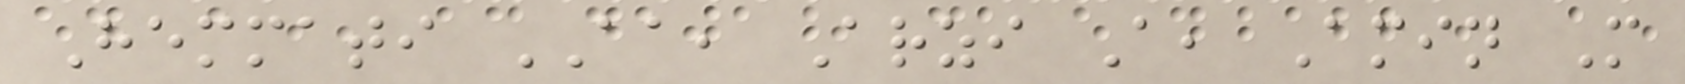Hemmati AA, Arzi A, Amin M
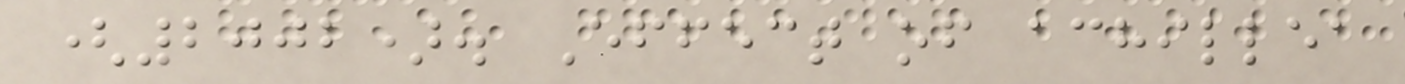(2002). Effect of achillea
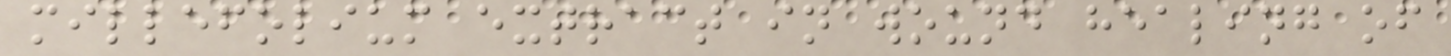millefolium extract in wound healing of
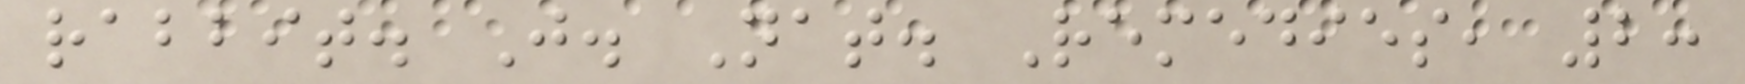rabbit. J. Nat. Remedies, 2:
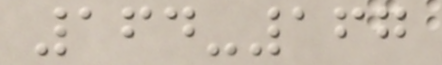164-167
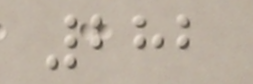282
